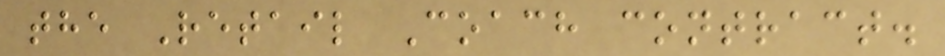the Retail Coach contract.
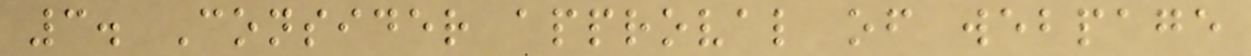3. Consider approval of webpage
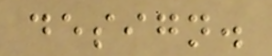design.
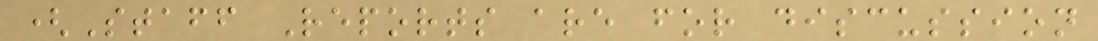(Staff Reports are for discussion
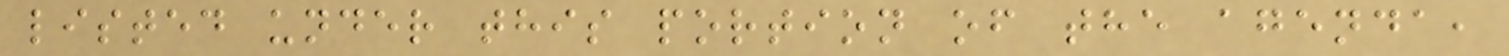listed under this portion of the agenda,
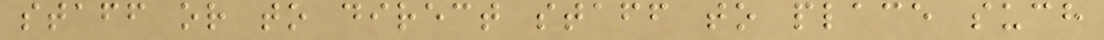staff or to direct staff to place such
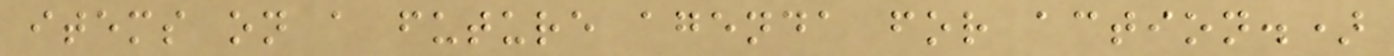items on a future agenda for action.)
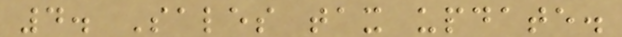4. Sales tax update.
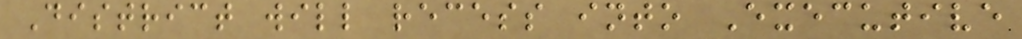District will recess into Executive
